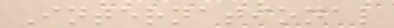International
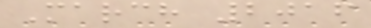March 2016
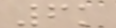6k
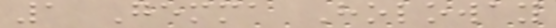1 Gemma Holoway
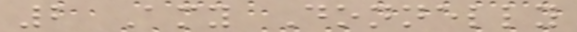2 Amy Donnelly
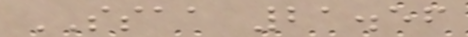SSAA 21.56
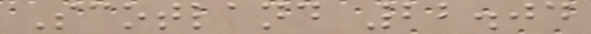Scotland 22.04
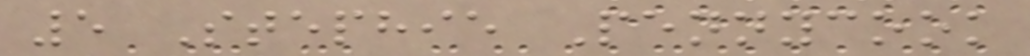5 Stephie Pennycook
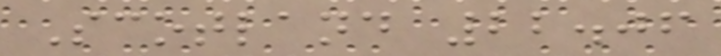Scotland 22.06
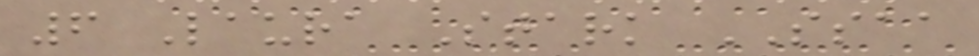6 Laura Stark SSAA
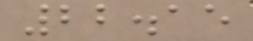22.15
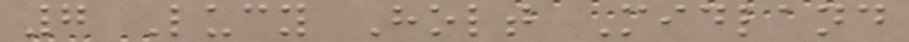7 Lucy Holt Midland
